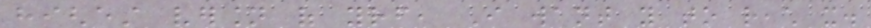highest version of yourself, I want you to reach it.
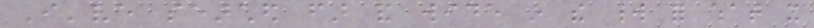I've searched far and wide in the world for what it
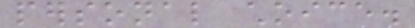personal choice.
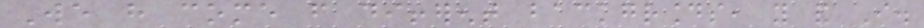We have come from different backgrounds, you and I.
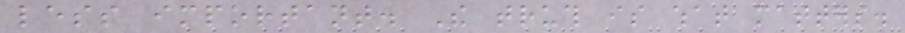less important. The truth is what matters.
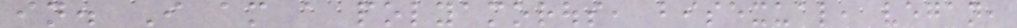in. I am a polyamorous, bisexual, vegan,
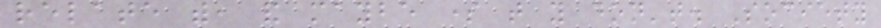relate with, and maybe some that you don't. Society
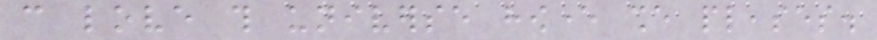can love this universe however she pleases.
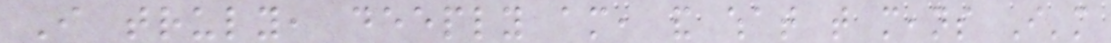I truly, deeply am, and what that means I'm
